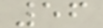56
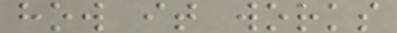how it works
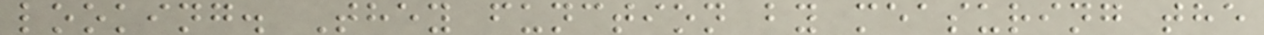looking. They function by measuring the
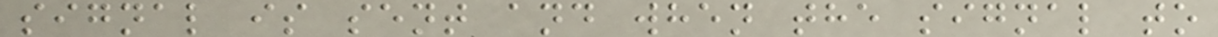signal is sent and when the signal to
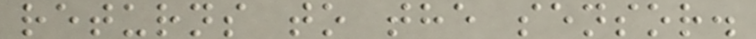returns to the sensor.
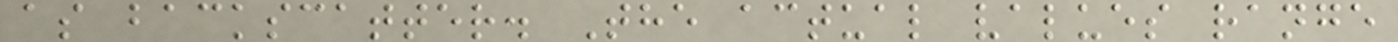as backscatter. The actual values range
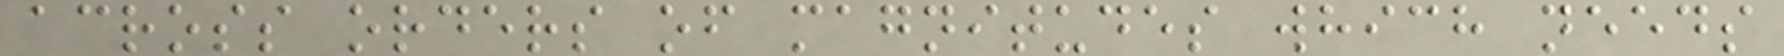across orders of magnitudes which needs
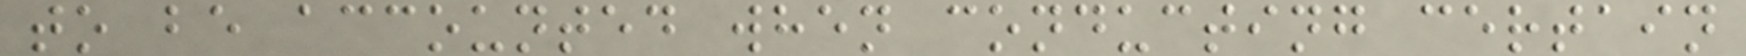to be accounted when conducting certain
